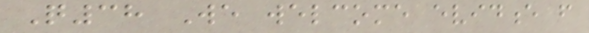Q38 We welcome evidence from
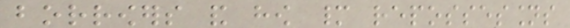borrowers and how many repossessions
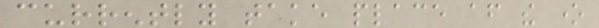currently take place after the one
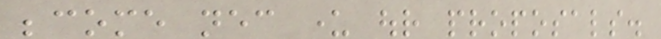become necessary under our proposals.
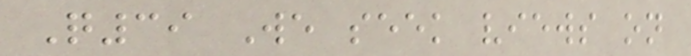Q39 We seek views on
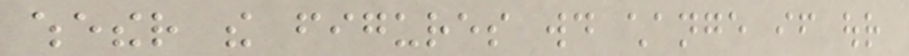whether the figures would change if our
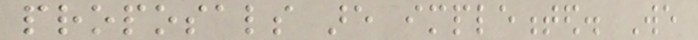proposals are implemented. We
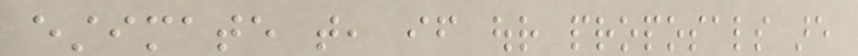estimate that, if our proposals are
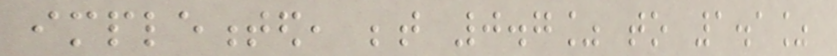implemented, between 0.7% to 1.1%
